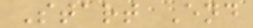Start End
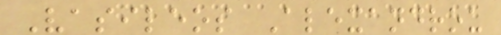Vasileos Alexandrou
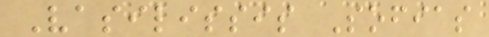Vasilissis Sofias
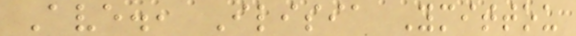Ave., Ilisia Ymittou
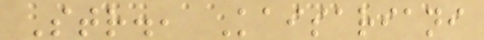Str., Kaisariani
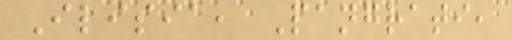Ilisia, Pangrati,
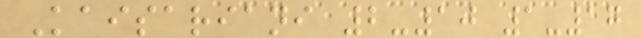Kaisariani 2-10 1-17
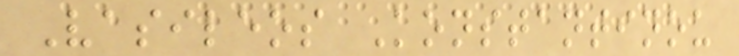Vasileos Konstantinou
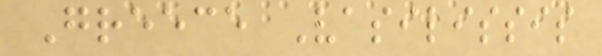Greece Vasilissis
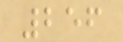256
